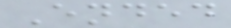Ended
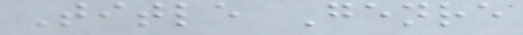Title Genre
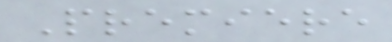Premiere
